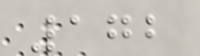172
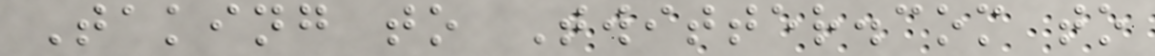Taking to Twitter.com to
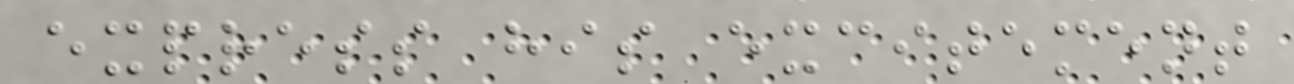express his excitement
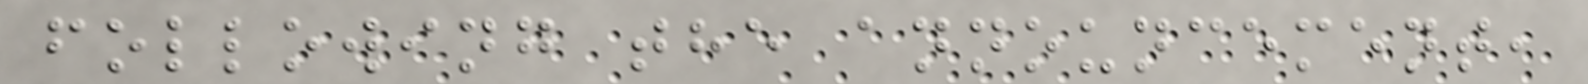following the announcement,
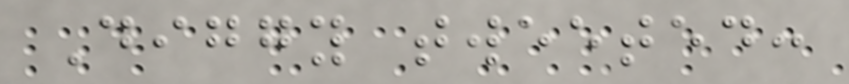Diggy tweeted:
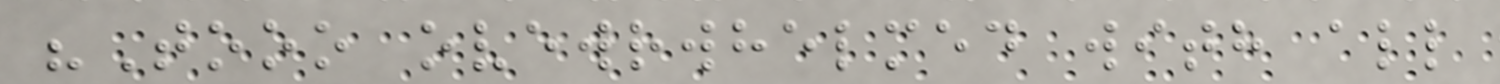"Tooo ovewrwhelmed with all
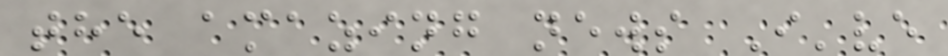the amazing news I've
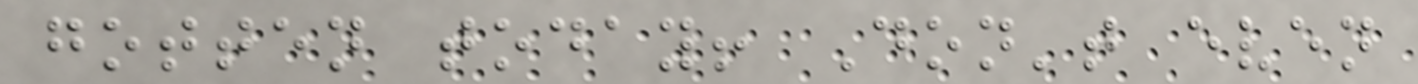gotten today! Don't even
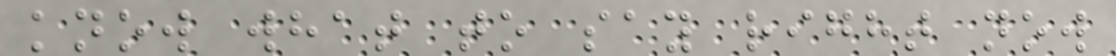know what to say right now
